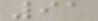91
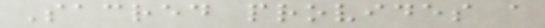Sacred provides a
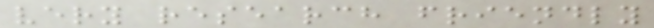very research friendly
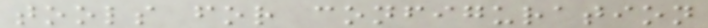tools for configuration
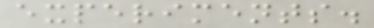experiments.
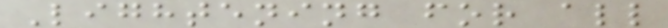Lightening for all
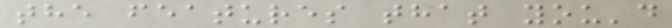the features that you'd
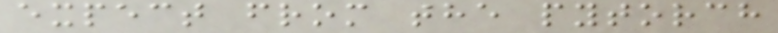expect from the pytorch
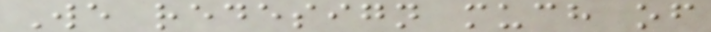We redesign much of
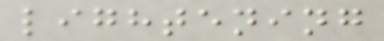lightening
